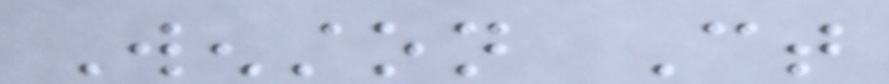Wenston Ct
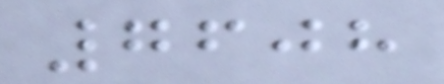7608
